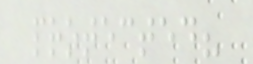protected?
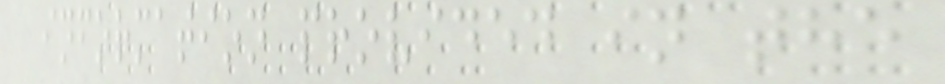information provided in the
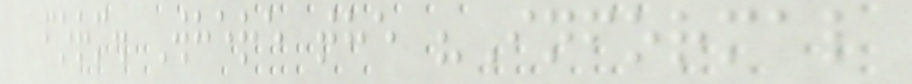form. Where the "Informal
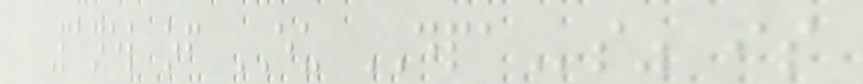Panel of EU DPAs" is
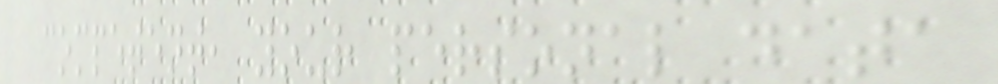competent, your personal data
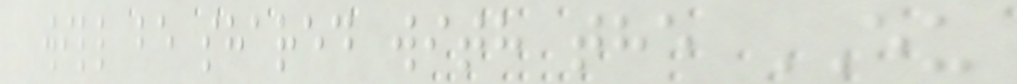will be shared with the EU
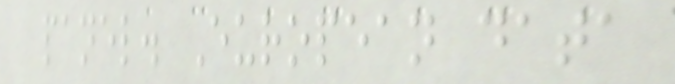panel. European data
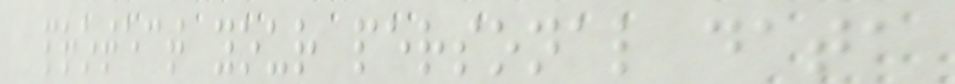protect your personal data
